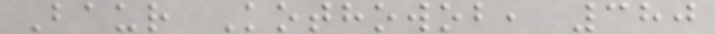Baur Kothowob, 380
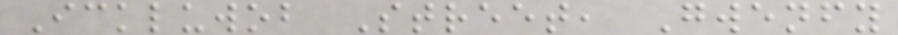Ickluwob Street, Gwenfy
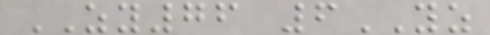ZY76 6YZ
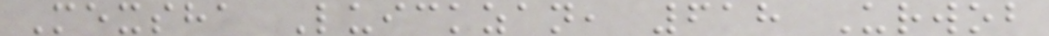Mexsha Luickzan, 618 Urwob
